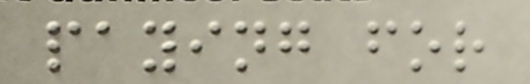paying for
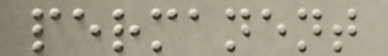permanent
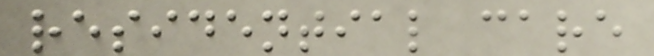residential care
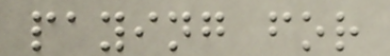paying for
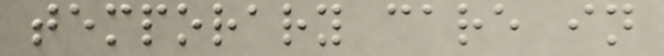temporary care in
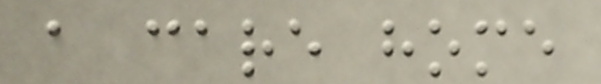a care home
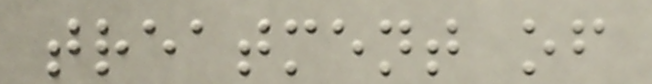treatment of
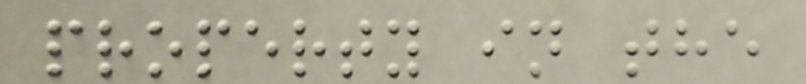property in the
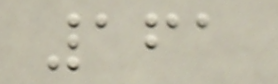161
